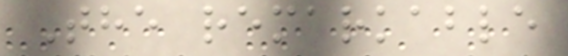The remarkable
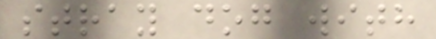stray dog with
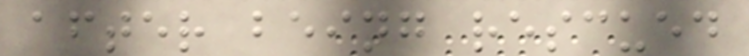after being rescued
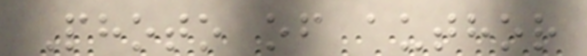Photo of author
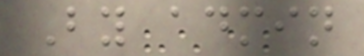By admin
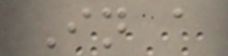In a
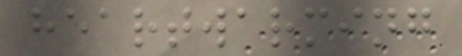heartwarming
